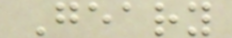Geary
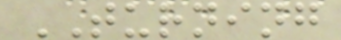TURNING
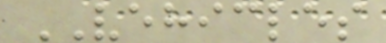VEHICLES
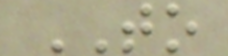TO
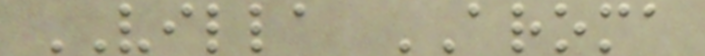VILLA AROMA
